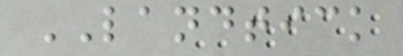LANDTICK
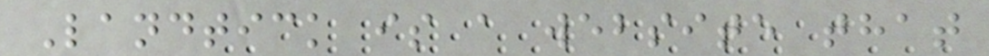Landtick is a website that
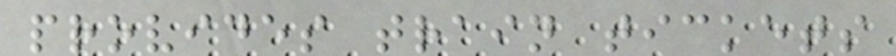provides train tickets
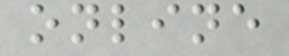online
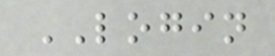LOGIN
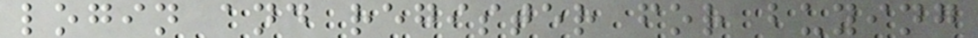login and register for buying
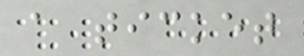a ticket
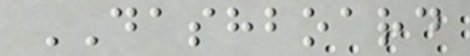DASHBOARD
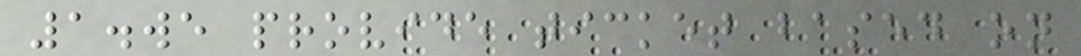1.we provide ticket based on
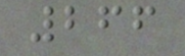266
